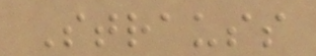Strauss
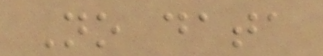No data
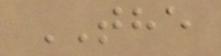THE
